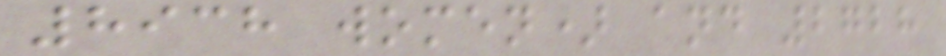8938 women) and 2728
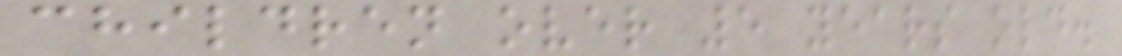children over 5 years old.
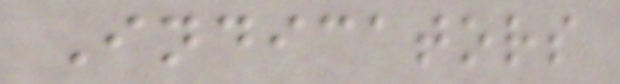Indicators
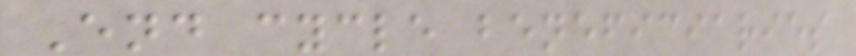End cycle beneficiaries
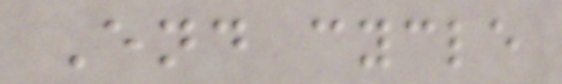End cycle
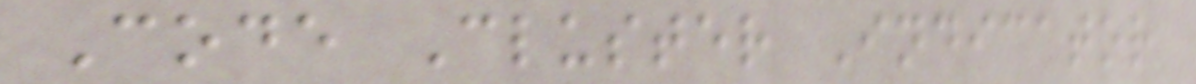Code Cluster Indicator
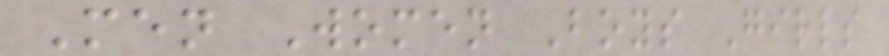Men Women Boys Girls
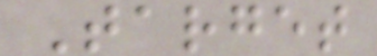Target
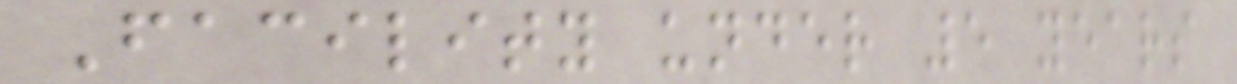Facility under 5 years
